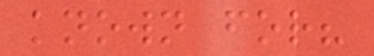known for?
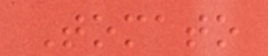Tomato
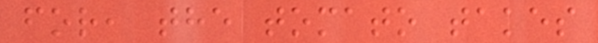for, the tomato takes
